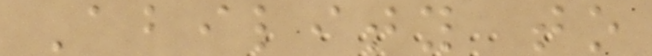Ability to
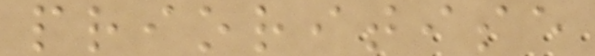prioritise
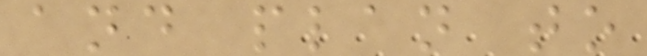and plan to
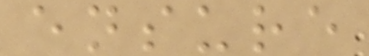ensure
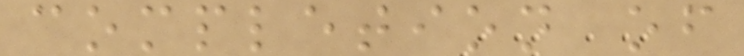completion of
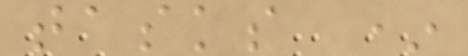tasks *
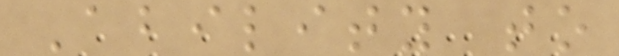Ability to
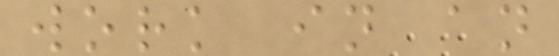work in an
